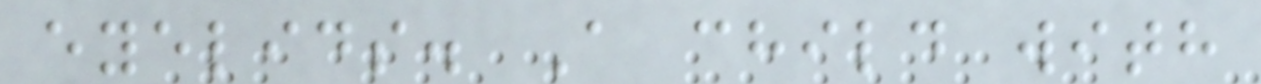eyelids. A child with
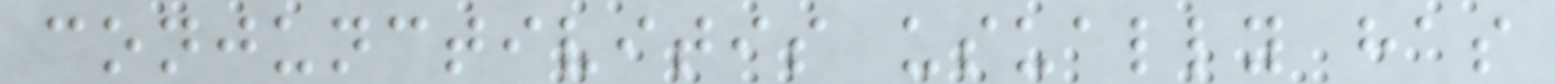conjunctivitis usually has
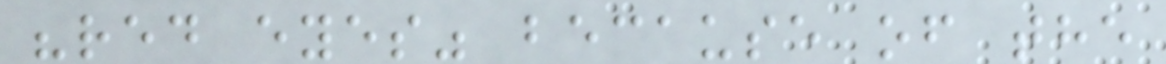"red eyes" because of the
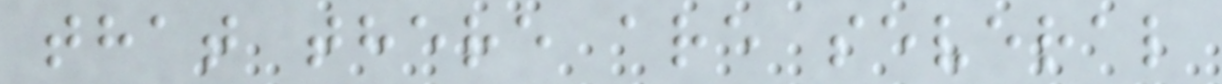that there are several
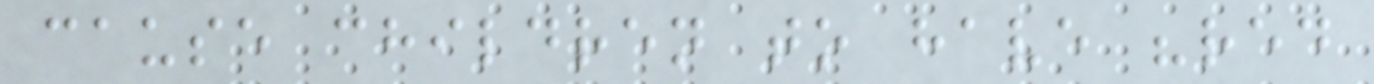cause children to have "red
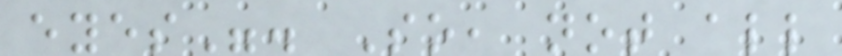eyes". So, not all
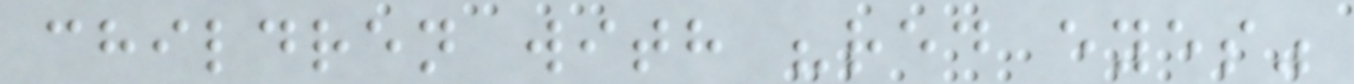children with "red eyes"
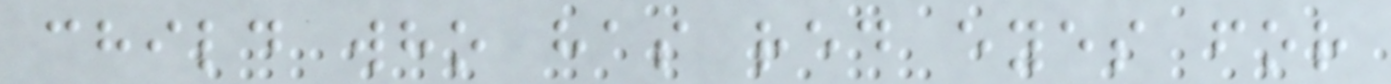child who has red eyes for
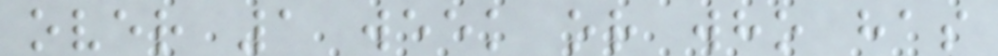over 1 week or who has
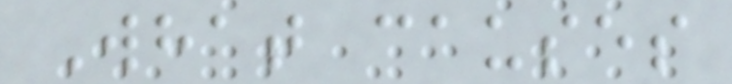What causes
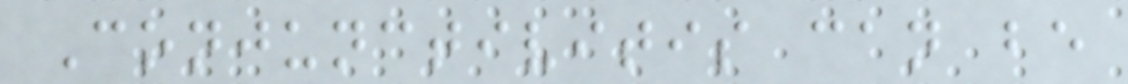Conjunctivitis can be
